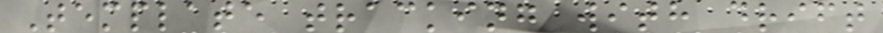Template tracking with drift
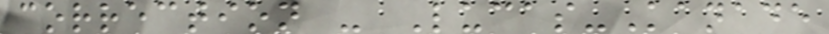correction - Lucas-Kanade
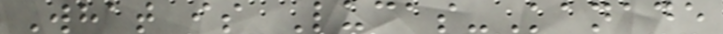What is Lucas-Kanade
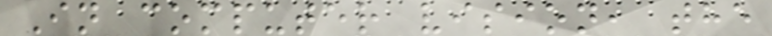In computer vision, the
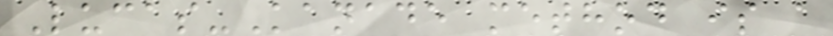Lucas-Kanade method is a
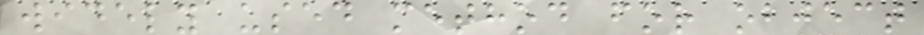widely used method for object
